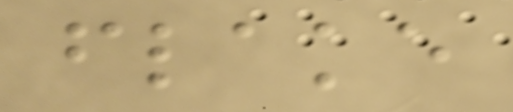flake
